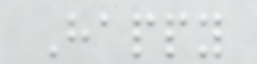Happy
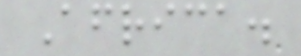Africa.
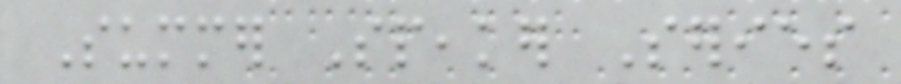Summer Speaker Series
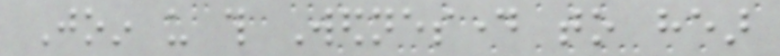Join us this Wednesday to hear
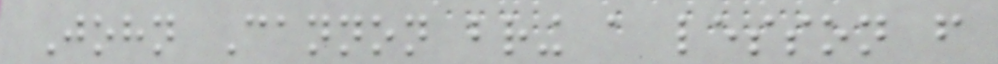John Cannon bring a lesson from
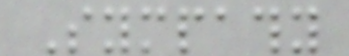Sympathy
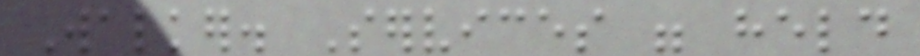Walker. Services were held
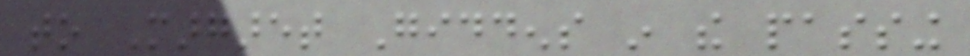to Margaret Giddens in the passing
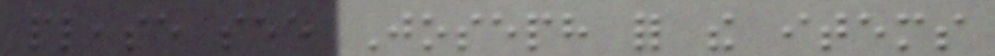please see Joseph for the items
